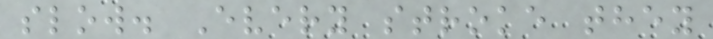slow. Every stroke they
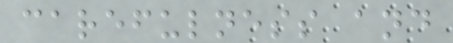carefulness and
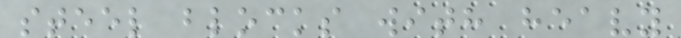steel blocks with heavy
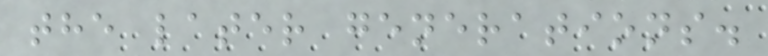the later generations.
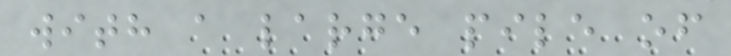with a large pile of
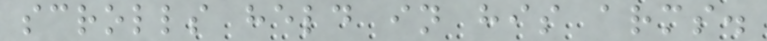scrolls held in his arms.
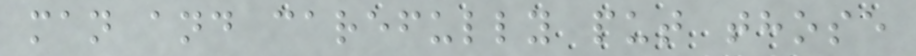man and carefully put those
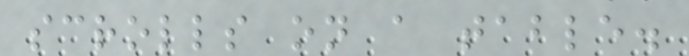scrolls on a table.
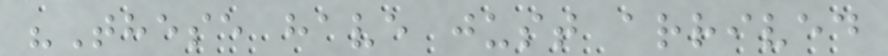"These have just arrived
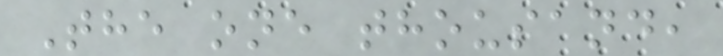The one thousand,
